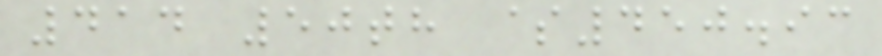414 50th $450.93
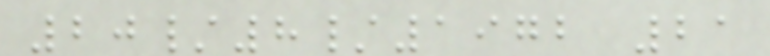20/8/1972 21
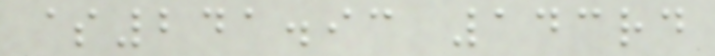$241.93 143rd
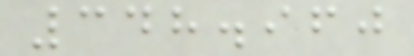348.960
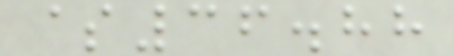$36.88
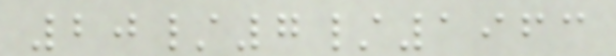20/7/1963
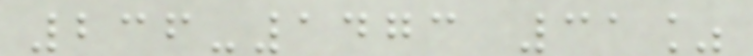236-1473 31%
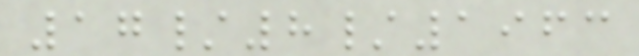17/8/1963
